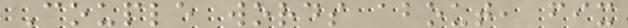Couple words about, fix
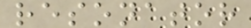resonator
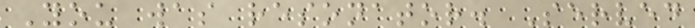You was resonator. Served
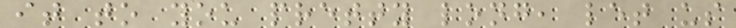it to you pretty long, let us
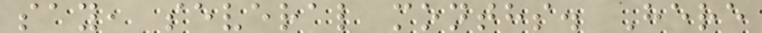say, several months. Here
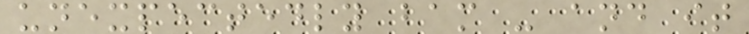unexpectedly bam - and it
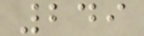249
